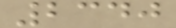2340
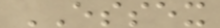ESSEX
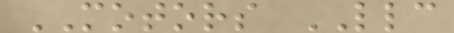MOTORS LLC
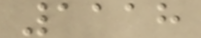1118
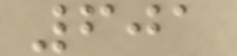601
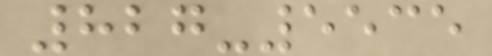827-5535
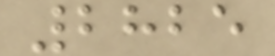2825
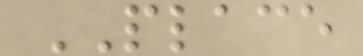PLACE
